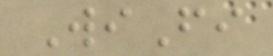WiFi
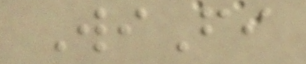WiFi
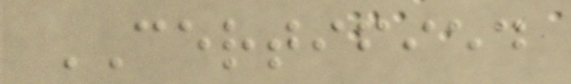CERTIFIED
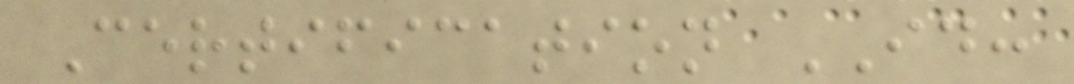Certification ID:
